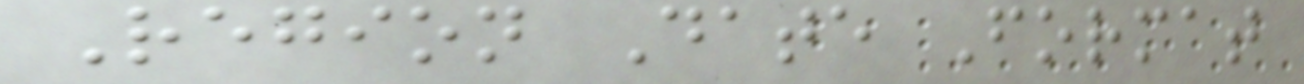Region Date Format
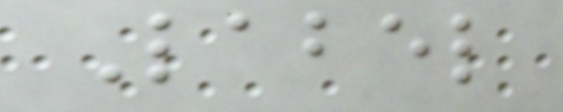Label
